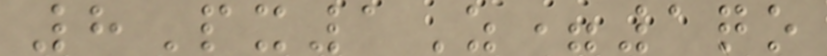8Px1Z=1qo
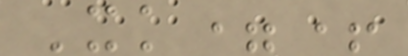Xk=+
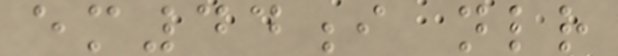em44i nlr
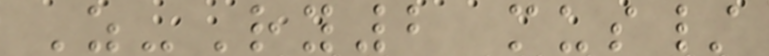Z-Ry2 mus/
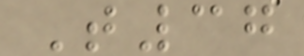T37
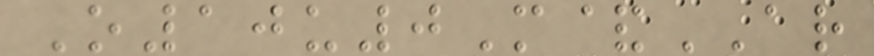O10u0M&AR
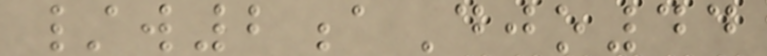/w2aDjo44
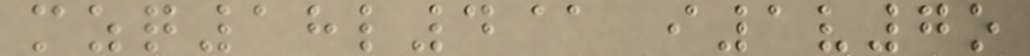mzq18l4@ i1v7o
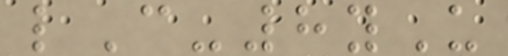lC-8yU
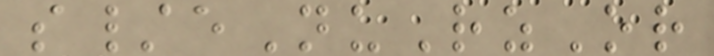s/eNuRzOr
